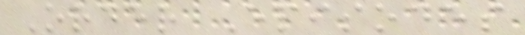Order Episodes
